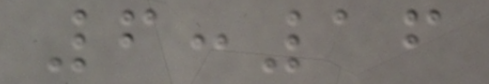6:16
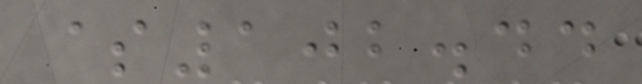$102.44
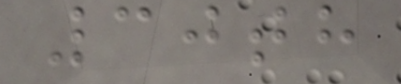30th
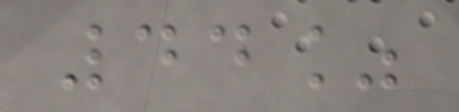44%
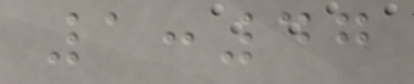1:47
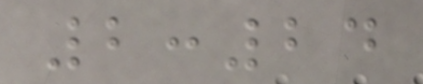2:24
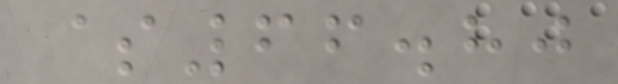$66.80
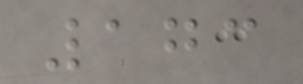173
